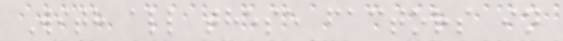With all these factors in
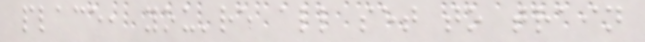place, you're all set to train
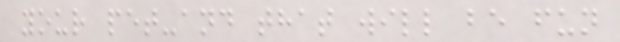your pet-and that will be fun
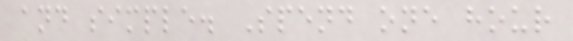and simple. Spend one hour
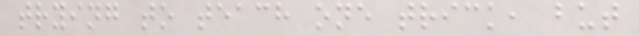trying to teach one trick, but
